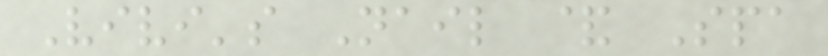Vivi's Nail & Spa
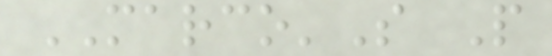MARCO'S P
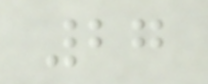27
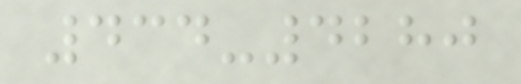434-4280
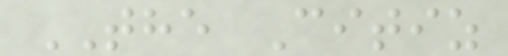THE Citiz
